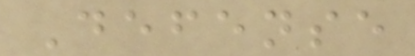Defense
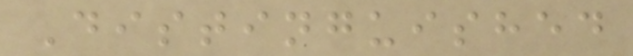Distinguished
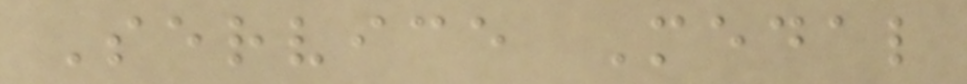Service Medal
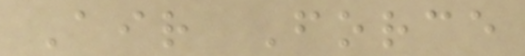Air Force
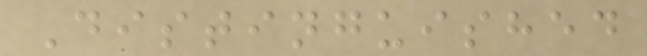Distinguished
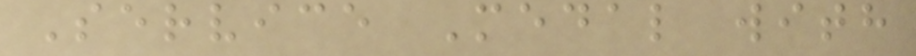Service Medal with
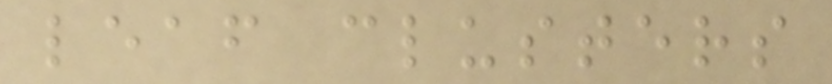leaf clusters
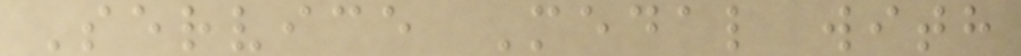Service Medal with
